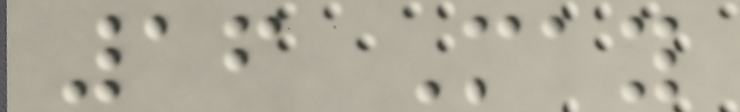16 May
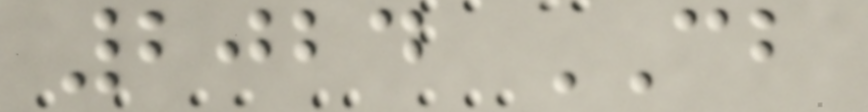2024 CB
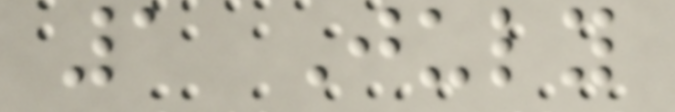1 July
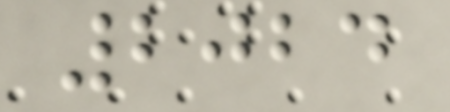2024
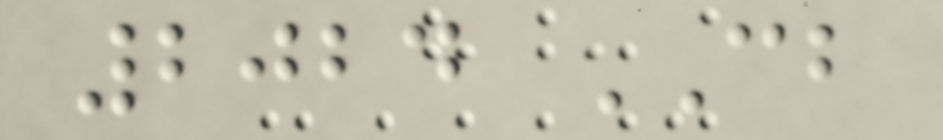2024 CB
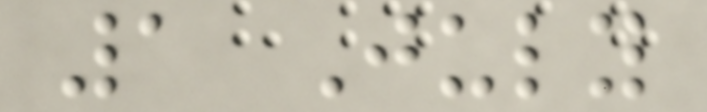1 July
